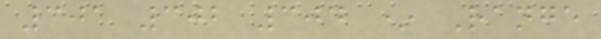301 302 304 * Range
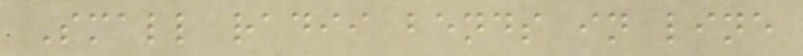Small radii bends in line
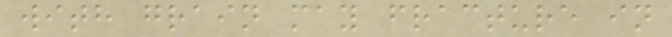with grain may fracture in
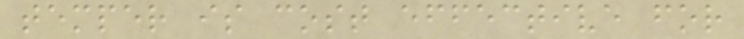temper is cost effective for
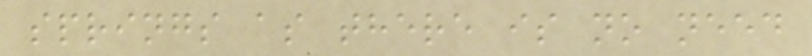springs as there is no need
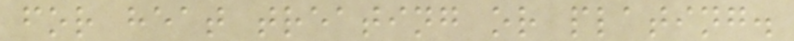for heat treating or plating.
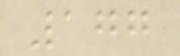177
